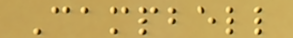Campbell
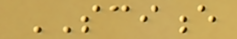SCIENCE
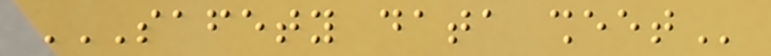SAFETY DATA SHEET
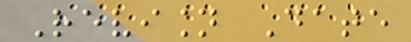Revision Date
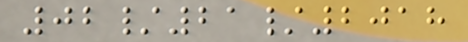02/21/2018
